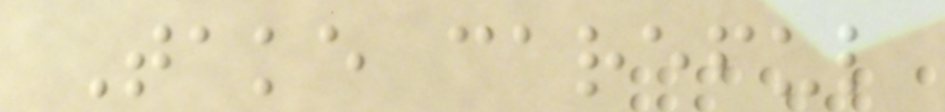Take careful
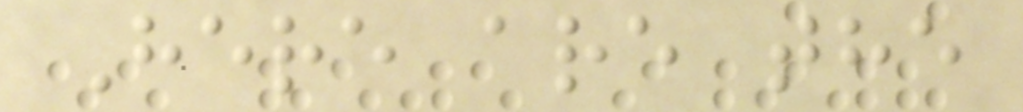Here are the
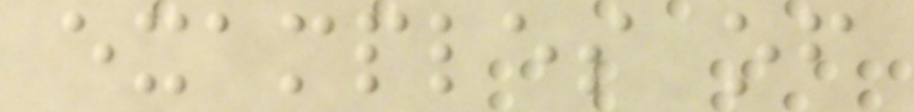examples of
